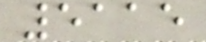5115
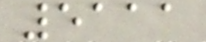5111
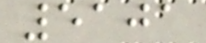5101
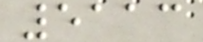5113
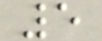5
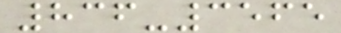836-3565
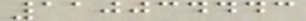110034443
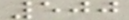500
